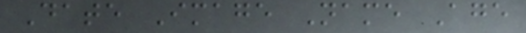Date Image Name Age
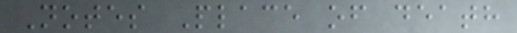Notes Place of death
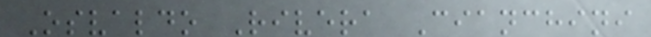Osvaldo Rivera Cianchini
